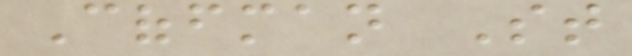Coffman St
